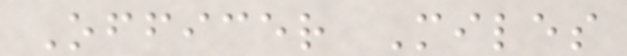Officer Miles
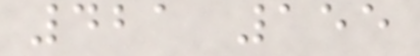421 155
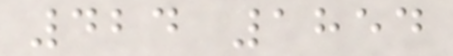424 1854
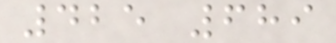425 689
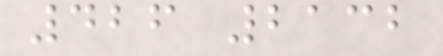426 2132
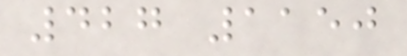427 1150
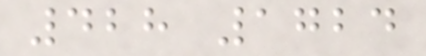428 1724
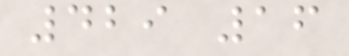429 16
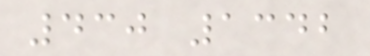430 1342
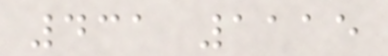431 1115
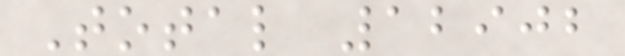Total 12902
